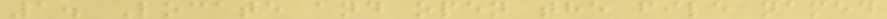1. Locate and open the file named
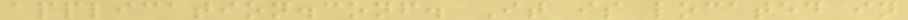application.conf. It is located in
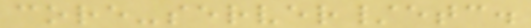core-server/etc.
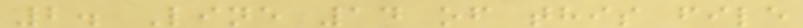2. Line 14 of this file
